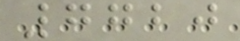7720
